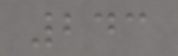243
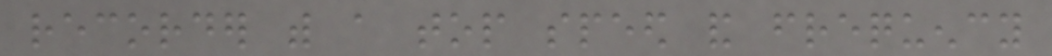recorder with a top speed and frequency
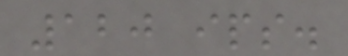120 ips.
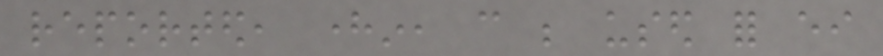reported, herein, can be used for either
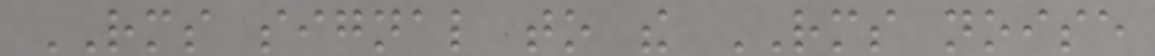RMS signal to the RMS noise
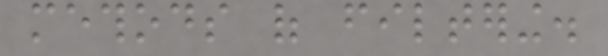methods of filtering.
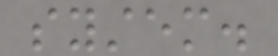system.
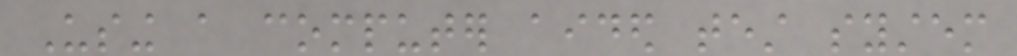Using a computer aided test system
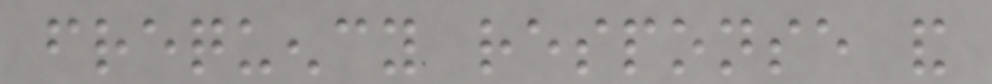frequency response and
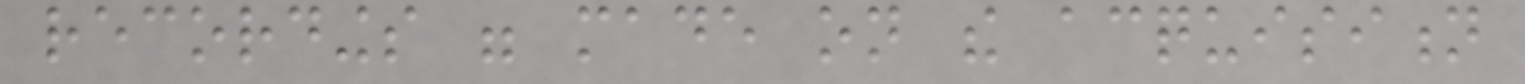recordings were made on the acquisition
